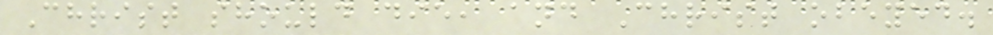Christ should die, and Christ obeyed.
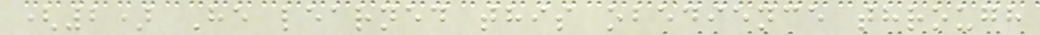(2) He learned this obedience through
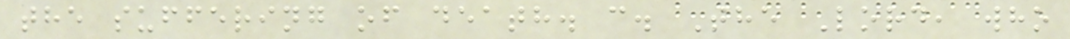the suffering of death. c. The Lord, who
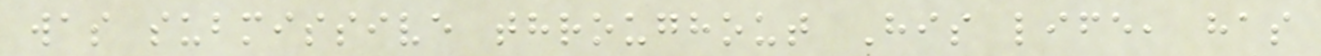was submissive throughout His life, has
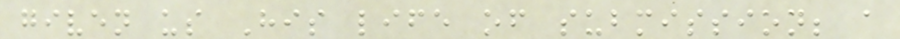given us His life of submission; a
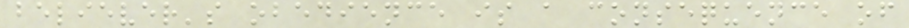believer's obedience is a consequence of
